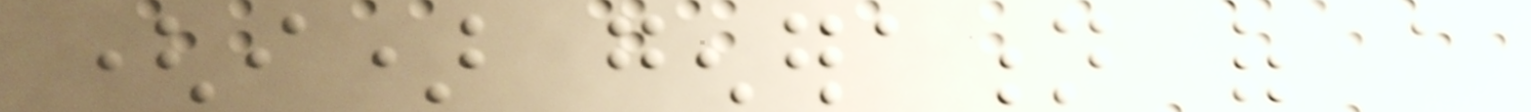(i) generation of a
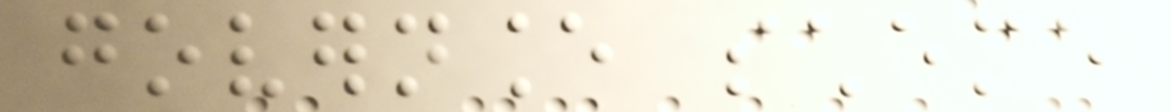governance scheme
